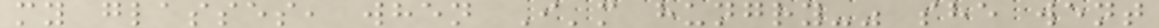my glasses, when I'm hungry-" she went
